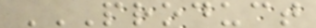PRODUCT
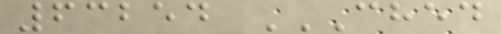63254 CHED
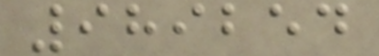989254
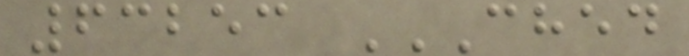63253 CHED
